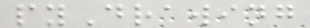pyDrawing
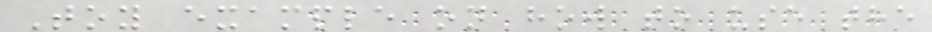Toy example on how to use the
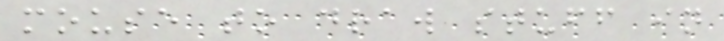mouse to draw stuff in
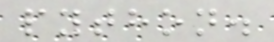python.
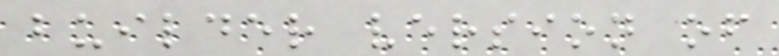builder version of
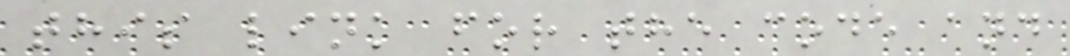this link for the code and
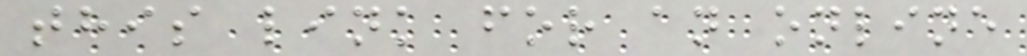this link for an online
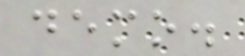demo.
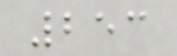253
